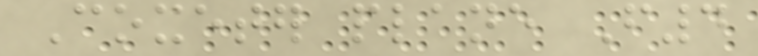Coxeter plane F4
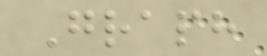Graph
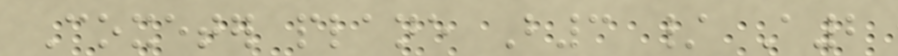Coxeter plane B3 / A2
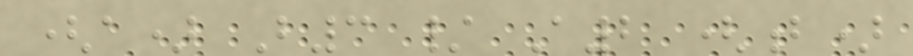(a) B3 / A2 (b)
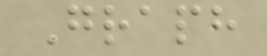Graph
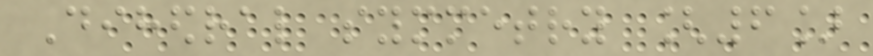Dihedral symmetry [6]
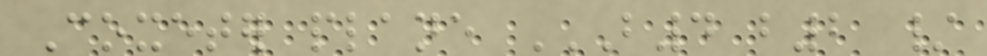Coxeter plane B4 B2 /
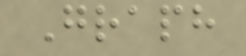Graph
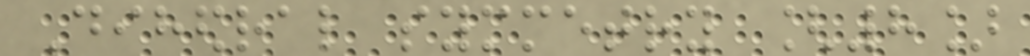Dihedral symmetry [8]
